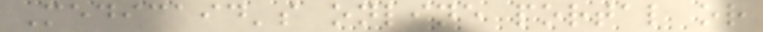Medicaid's online portal or
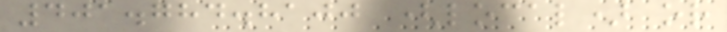401.784.8100 (local) or
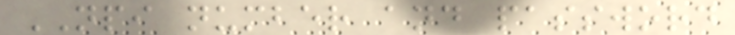NPI number and password
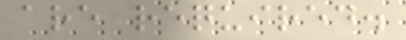are required.
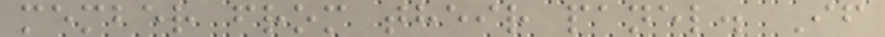member from their panel. If
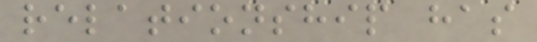relationship has
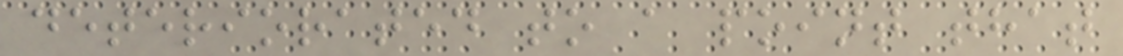deteriorated to a point that
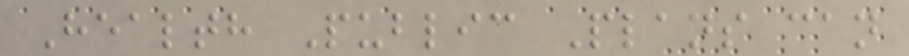Health Public Plans can
